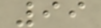99
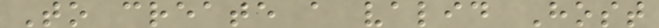To create a valid Host
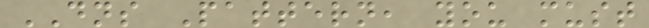DNS Pattern, you must
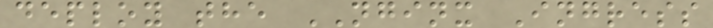deploy the NGINX Ingress
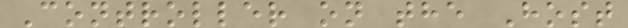Controller on the Host
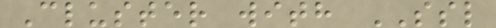Cluster with SSL
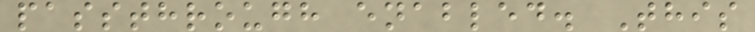passthrough enabled. This
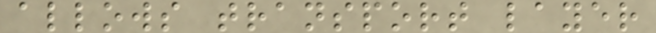allows transport layer
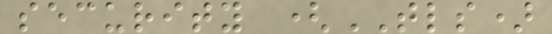security (TLS)
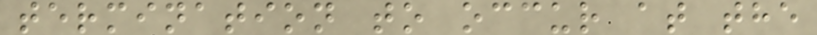termination to occur at the
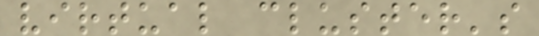virtual cluster's
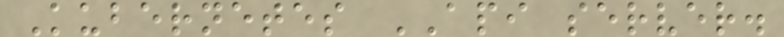Kubernetes API server.
